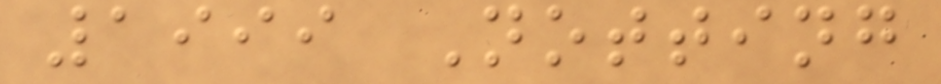1999 Notting
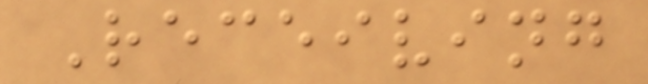Receiving
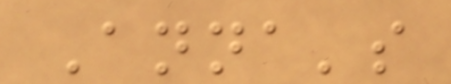Anna's
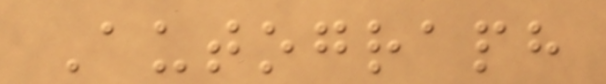Autograph
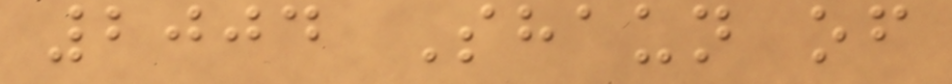2004 Shaun of
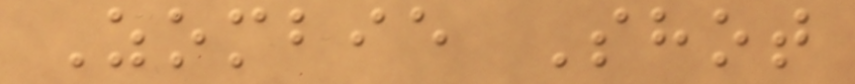Zombie Shot
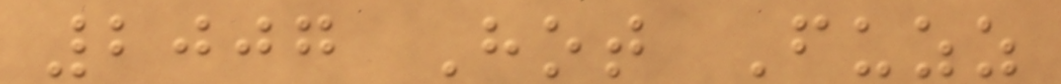2007 Hot Fuzz
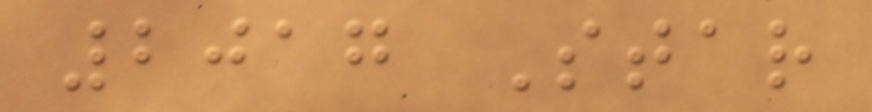2017 Star
